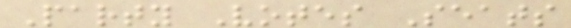Party Votes Seats
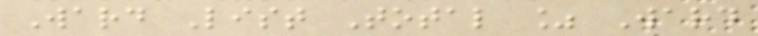Ward List Total % Ward
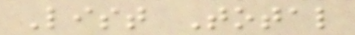List Total
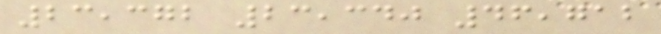23,372 23,340 46,712
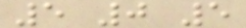5 0 5
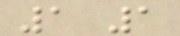1 1
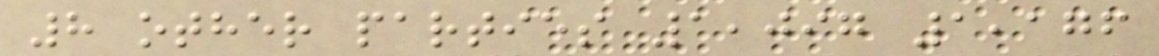8 other parties 1,097 1,176
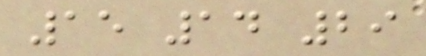15 14 29
